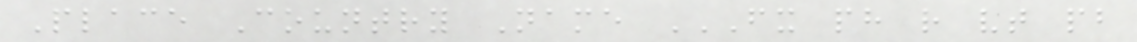Place Country Name FX PH R VT PB
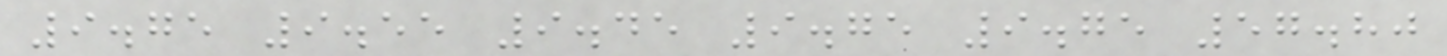9.75 9.55 9.45 9.75 9.75 57.80
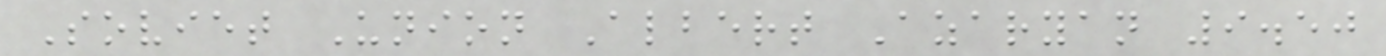Soviet Union Albert Azaryan 9.50
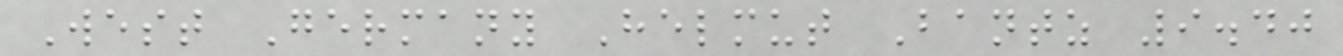West Germany Helmut Bantz 9.40
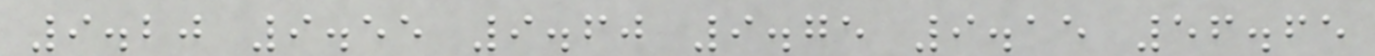9.20 9.55 9.60 9.75 9.15 56.65
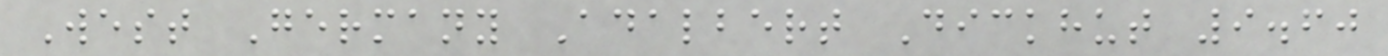West Germany Adalbert Dickhut 9.60
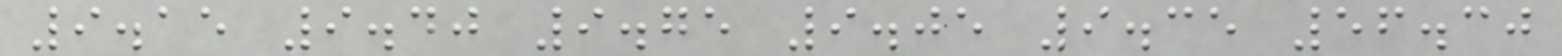9.15 9.40 9.75 9.05 9.35 56.30
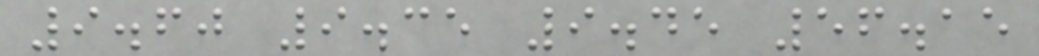9.60 9.35 9.45 56.15
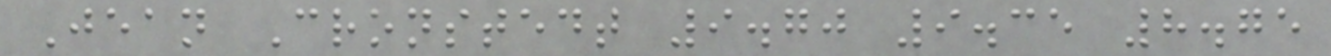Jean Cronstedt 9.70 9.35 8.75
